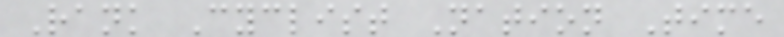Rank Cyclist Nation Time
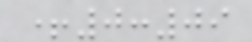+0:09
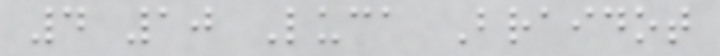4 10 Luca Braidot
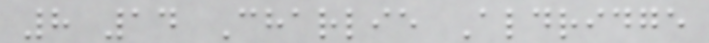8 14 Charlie Aldridge
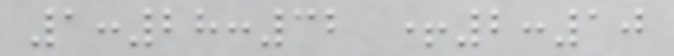1:28:32 +2:10
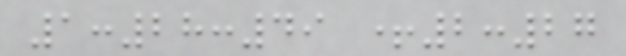1:28:49 +2:27
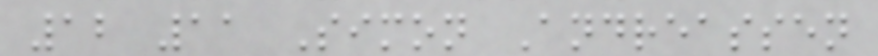12 11 Simon Andreassen
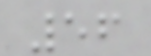56
